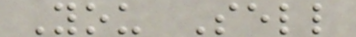You Sell
